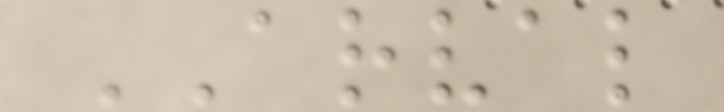ARVAL
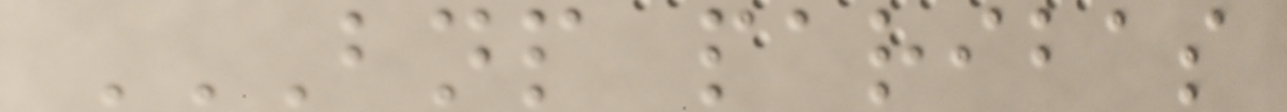BNP PARIBAS
